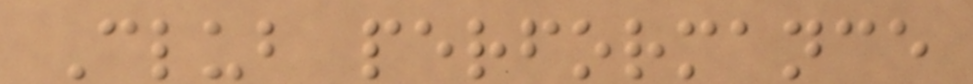Club performance
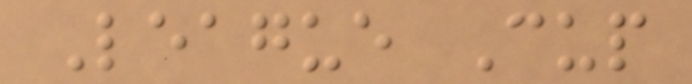League Cup
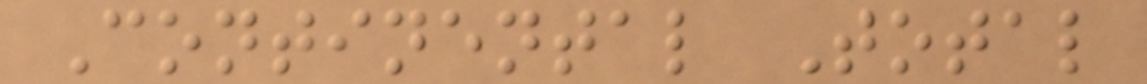Continental Total
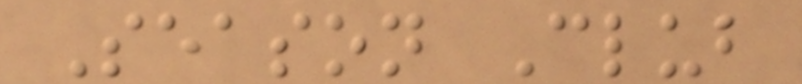Season Club
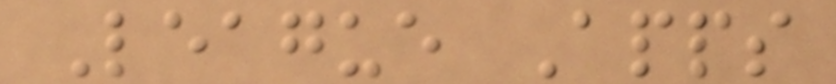League Apps
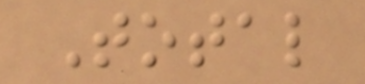Total
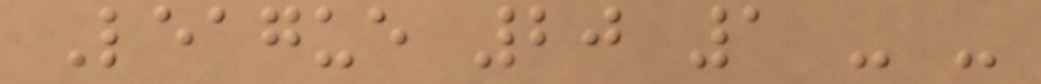League 20 1 - -
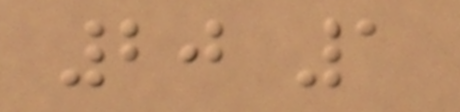20 1
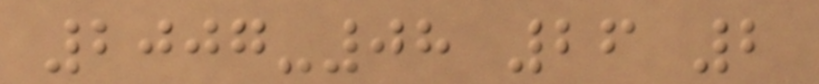2007-08 26 2
